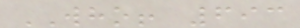WHO! 693
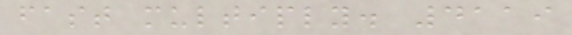fast multiply. 4119
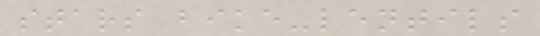stars bike-lentils
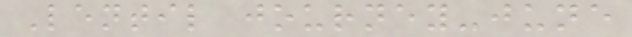Lentil journey-june
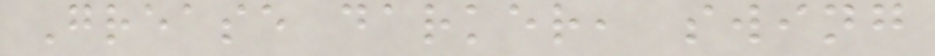Grease darker, swing
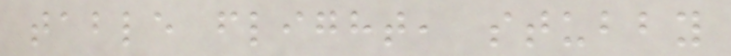table flight, stubby
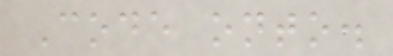Code onto.
